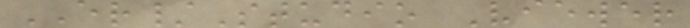ER/Studio Viewer
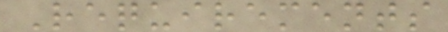Requirements
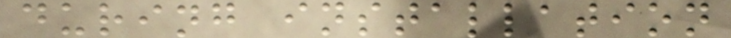during installation
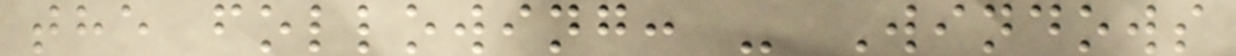the following: - Windows
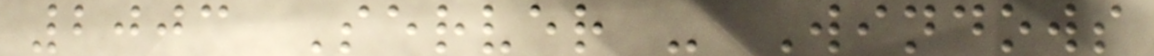2003 Server - Windows
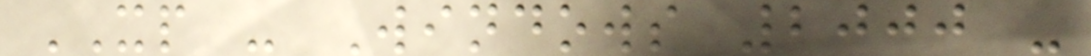XP - Windows 2000 -
